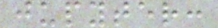jupyter:
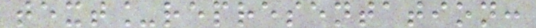text_representation:
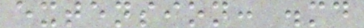extension: .md
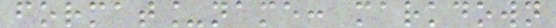format_name: markdown
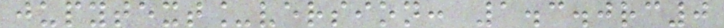jupytext_version: 1.3.0rc0
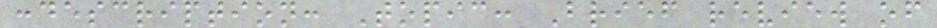:description: Topic: Brief review of
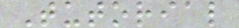Tutorial
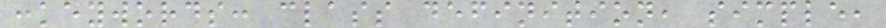:keywords: class definition, simple,
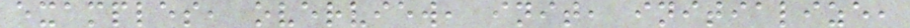examples, overview, init, initialize,
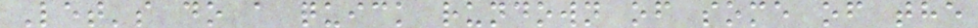Let's do a quick rundown of some of the
